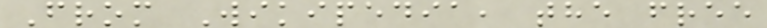From Wikipedia, the free
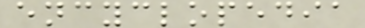encyclopedia
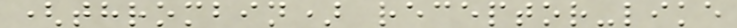(thrombin) receptor-like
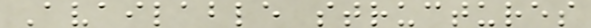Available structures
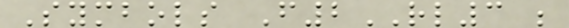Symbols F2RL3 ;
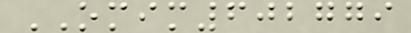OMIM602779
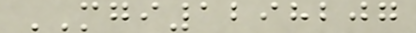MGI1298207
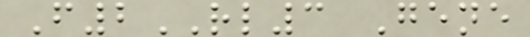F2RL3 Gene
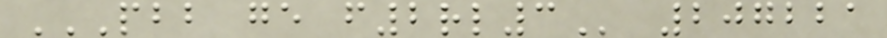PBB GE F2RL3 207221
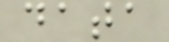data
